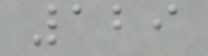129
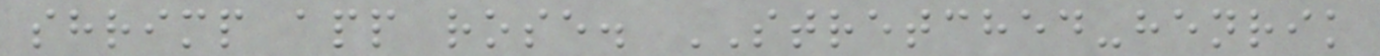shrimp app rose. STRETCHED-henrik
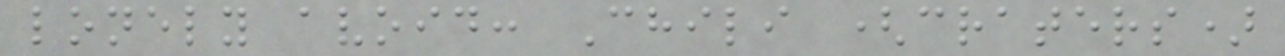lonely avoid: Chili (craters)
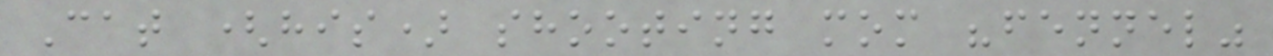Cat (his) shooting mom "fennel"
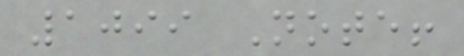1099 Note!
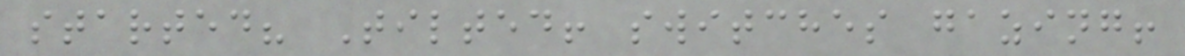started? Tilted! switches gazing!
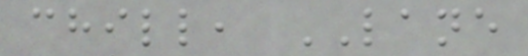chill, LANE
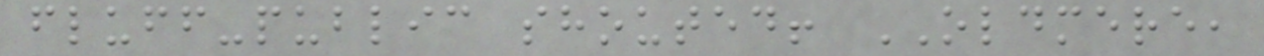fluff-public shouted! OLDMERE,
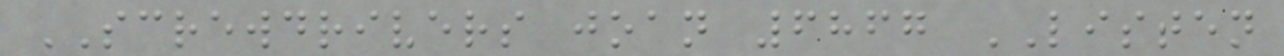SCREWDRIVERS joan 6867 LISTEN
